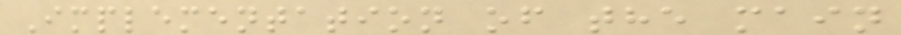Implementation of the main
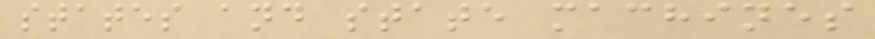states and state machines
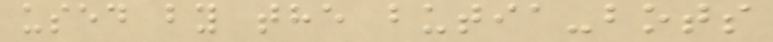used by the butia-bots
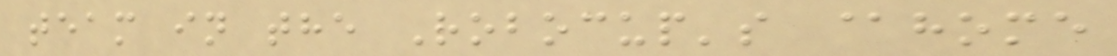team in the Robocup's @home
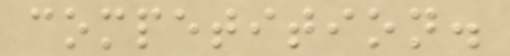competition.
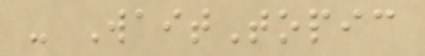- WaitTopic
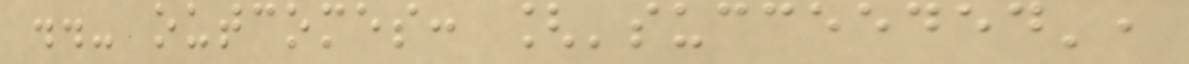..- outcomes: ['succeeded',
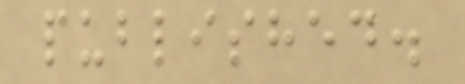published.
